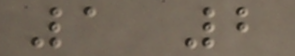1 2
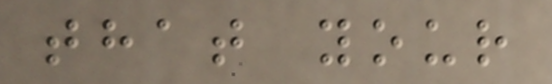that your
